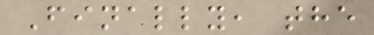Finally, the
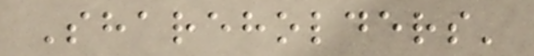Shareholders'
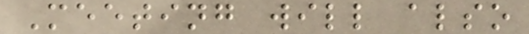Meeting will also
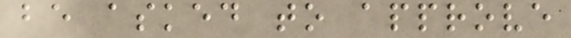be asked to approve
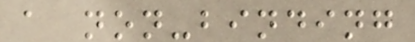a non-binding
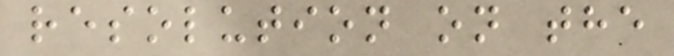resolution on the
